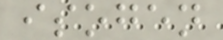isogen
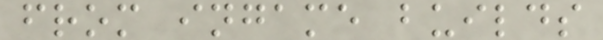from ingame builds
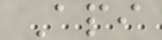Api
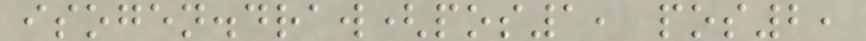isogen.draw(pos1, pos2,
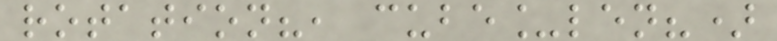rotation?, cube_len?)
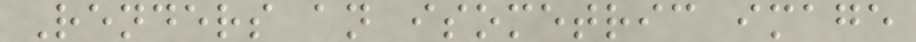Renders an isometric image
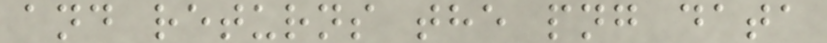and returns the png data
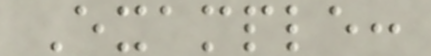Example:
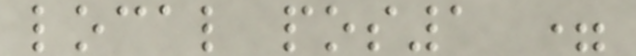local pos1 =
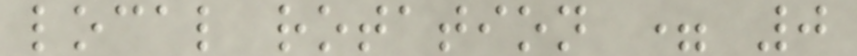local rotation = 0
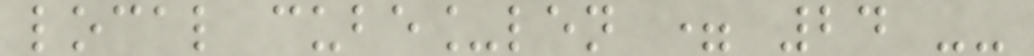local cube_len = 24 --
